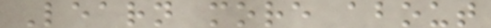Learn more about
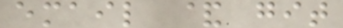email & git
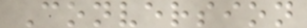Conversion
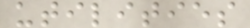utilities
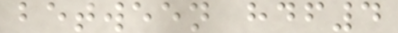between hdf4
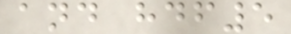and hdf5
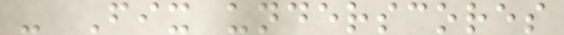- Fix underscores
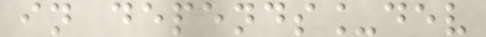in depends_dev
